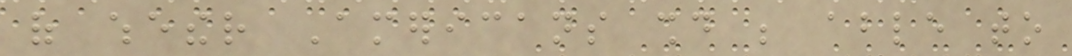of whether Americans should be able to
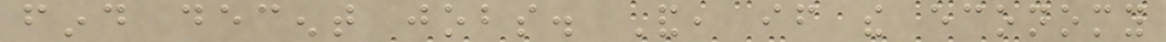find decent jobs. And, if the economy
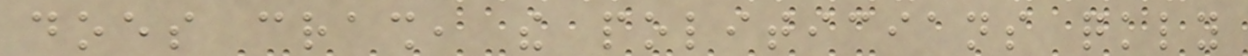does crash, the politicians quickly
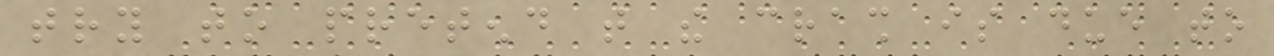try to pretend that the crash is due to
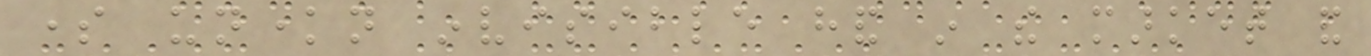some unknown invisible hand in the market and
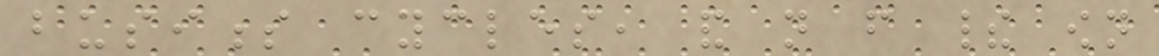business cycles, and not from their own
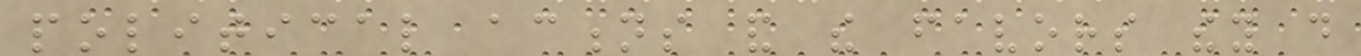political actions and the favors they do
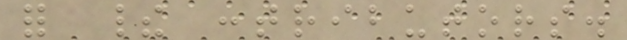for their contributors.
